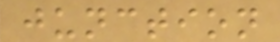junction
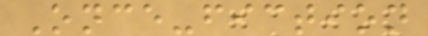Once-fiction
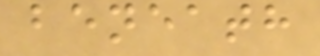beneath
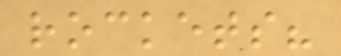rockets?
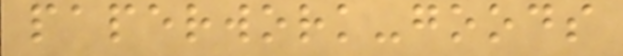paperwork-goods
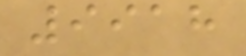9918
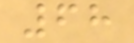68
